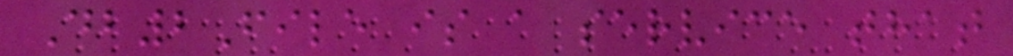Db2File is a service that
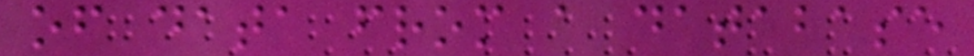of data from a database
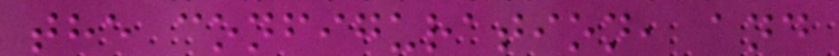the configuration, and
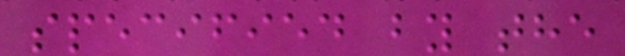specified by the
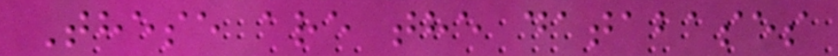These are the databases
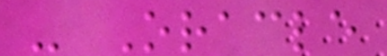- Oracle
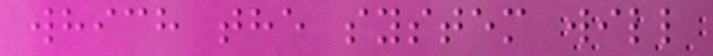which the system will
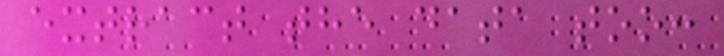extract the data too:
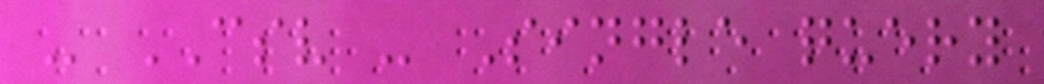- CSV - Single query
